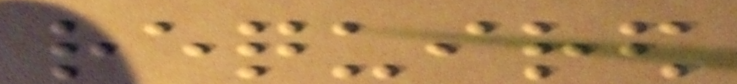required
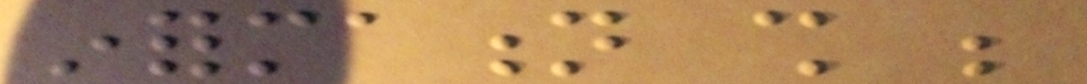information shall be
